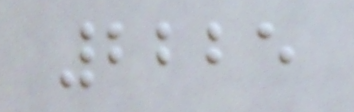2225
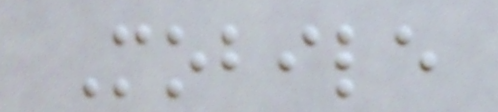Mobile
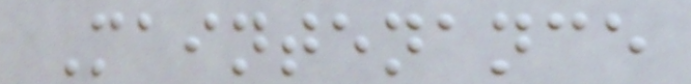Maintenance
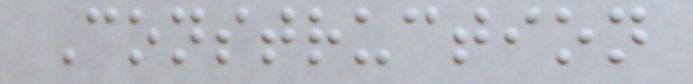Construction
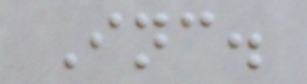Inc.
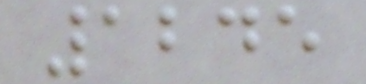1245
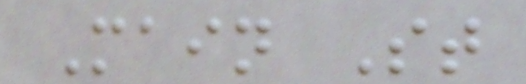Main St
